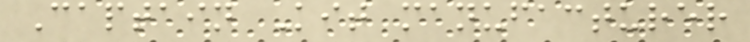Captain Kit manufacturer
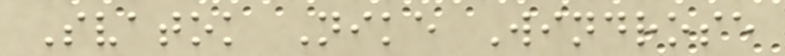Svatok Nike Windrose
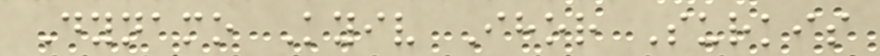Dynamo Kyiv Ihor Surkis
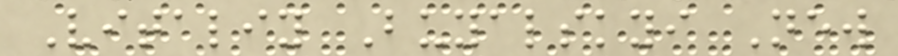Vitaliy Buyalskyi New
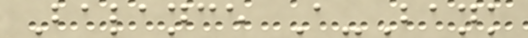Balance A-Bank
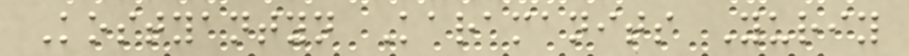Kostyantyn Karamanits Yuriy
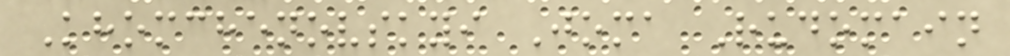Khomchenovskyi Joma Rudomain
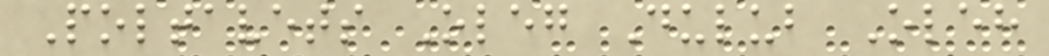Poltavets Oleg Dulub Oleh
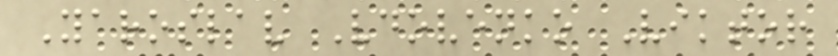Yaroslav Vdovenko Viktor
